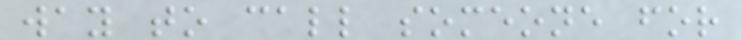way to call someone for
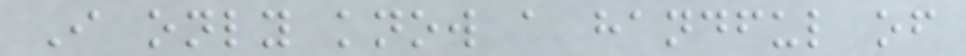I only know a handful of
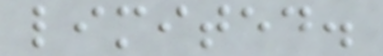limited.
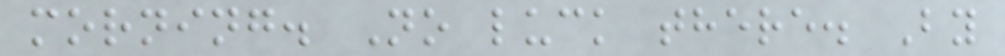morning. No luck there. By
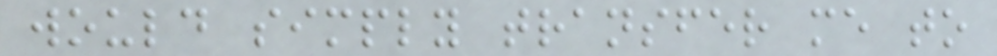would simply transfer me to
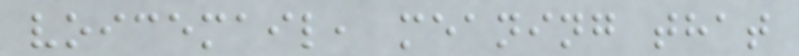voicemail, meaning that
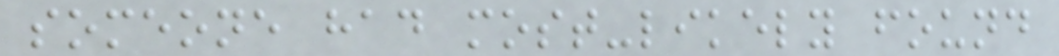someone had most-likely found
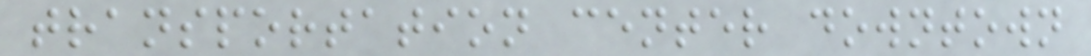transportation center downtown
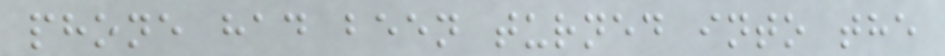phone had been turned into the
